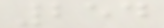254
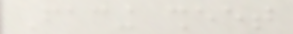Facing sheet
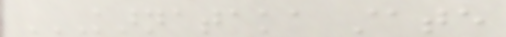KARNATAKA STATE
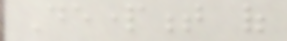Department of
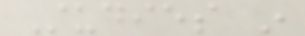Studies in
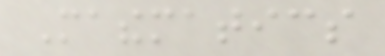Mathematics
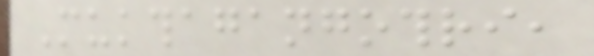Mukthagangothri,
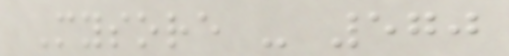Mysore - 570
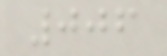006
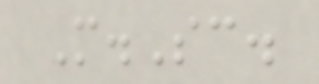M.Sc.
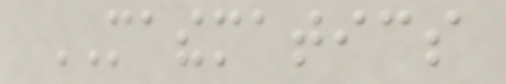MATHEMATICS
